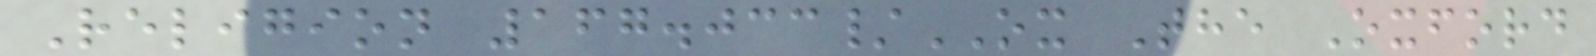Religion 167.033/OX The Oxford
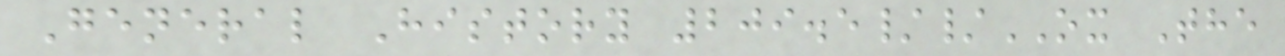General History 209.5//OX The
